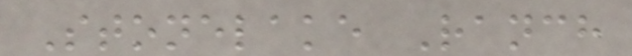Stonelake Ranch
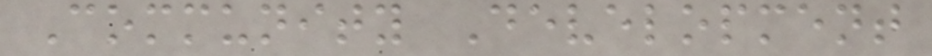Community Development
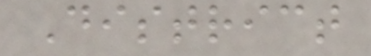District
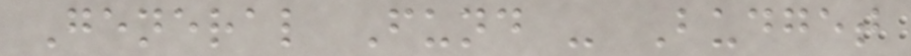General Fund - Budget
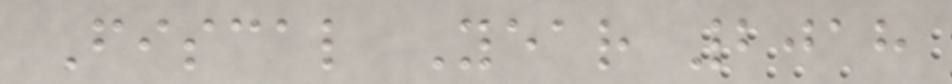Fiscal Year 2018
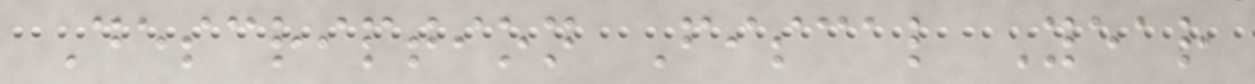Description Fiscal Year
